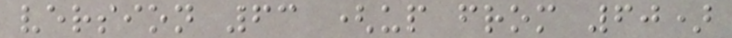version 63 (up from 60)
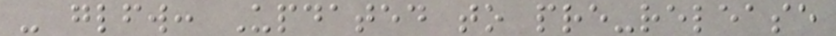- glfw: Updated to pre-release
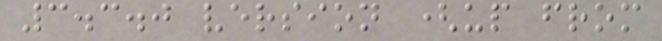3.3.0 version (up from
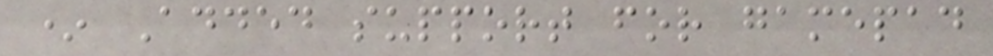* Added support for gamepad
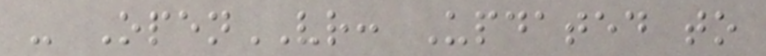- OpenVR: Updated to
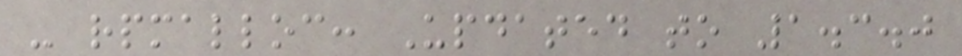- rpmalloc: Updated to 1.3.0
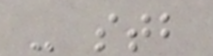- stb
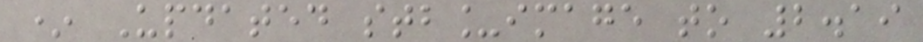* Updated stb_image to 2.19
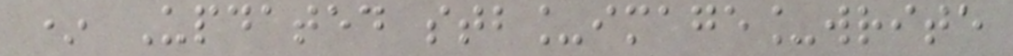* Updated stb_image_write
